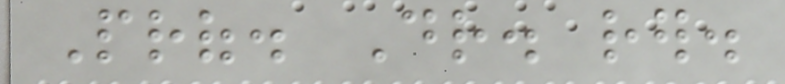Prof. Dr. rer.
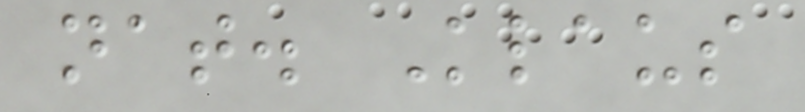nat. Klaus
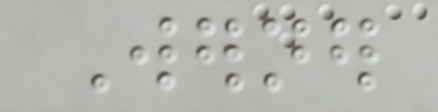Werner
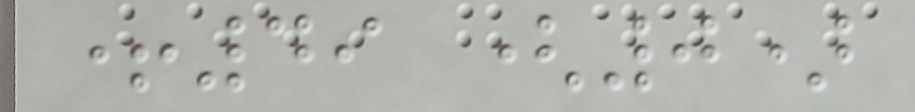+49 (0)
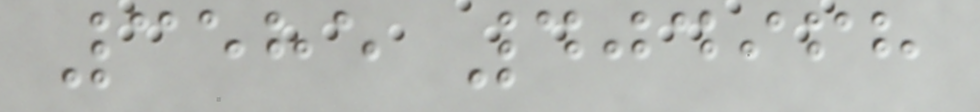3585 404968
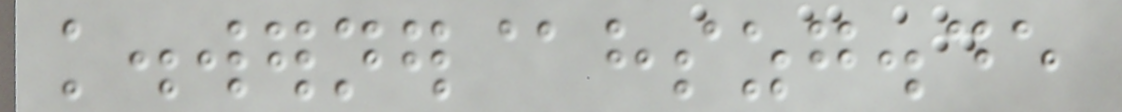k.werner@hszg.de
